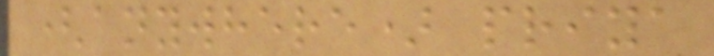(anywhere) priya
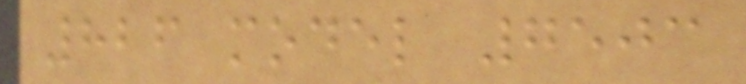826 model 7503
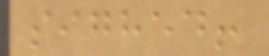sighed!
